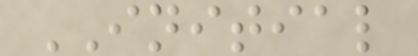INITIAL
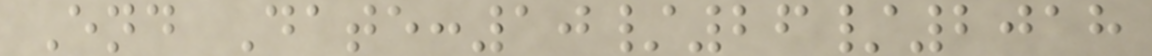End Date:10/26/2018
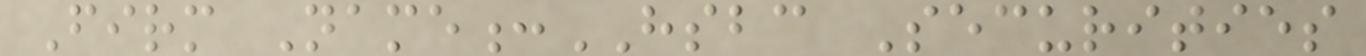Firm Name:HSBC Securities
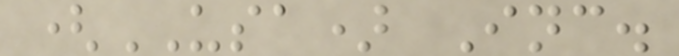(USA) Inc.
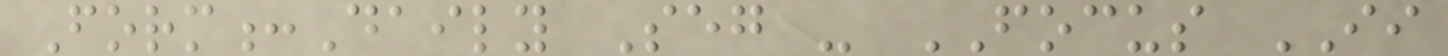Form:Daily Seg - FOCUS II
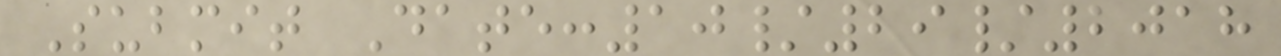Submit Date:10/29/2018
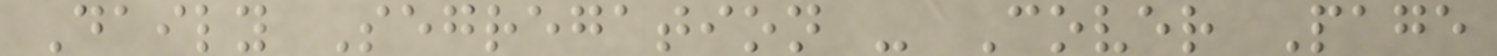Daily Segregation - Cover Page
